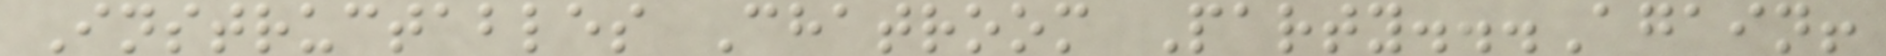Instructables Chatroom Party...Again!
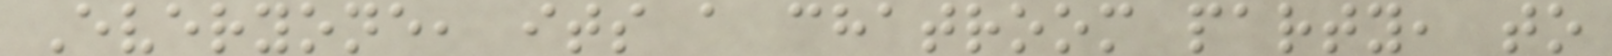Everyone, its a chatroom party, to
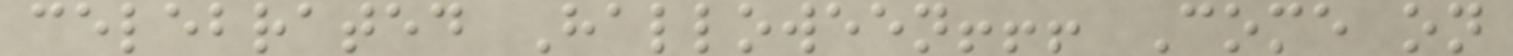celebrated Halloween!!! Come on
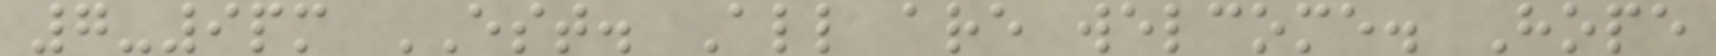7-9pm EST. All are welcome. Hope
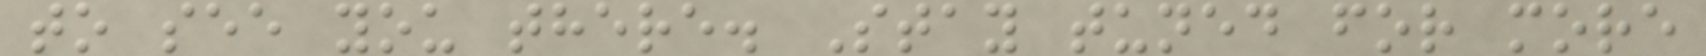to see you there. Stay tuned for more
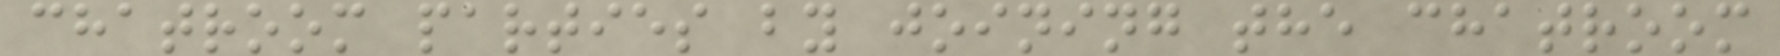chatroom parties by joining the chatroom
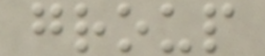group
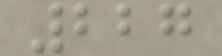227
